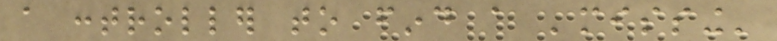a controller to find a 'missing'
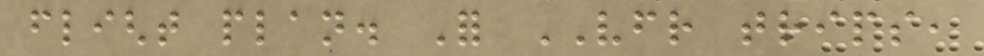flight plan. For VFR trips,
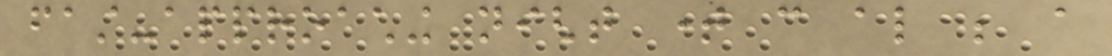fast-approaching night time can also be a
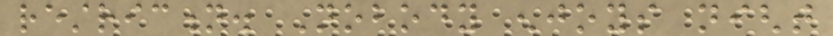restriction. Nobody enjoys night
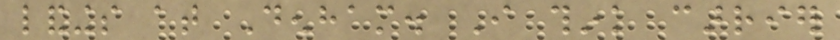landings at Denham. I think carrier
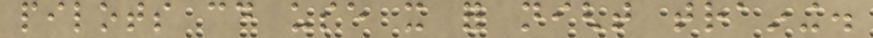pilots could use it for night training.
